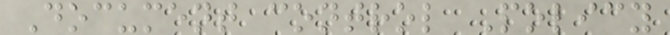Document control Policy
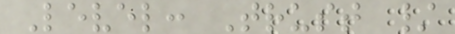Level: Trust /
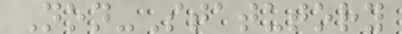Non-Statutory
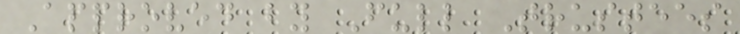Approved by Full Trustees
